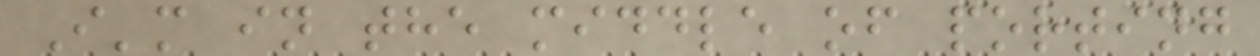I'm in the middle of porting
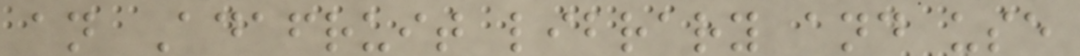an Adafruit library and use
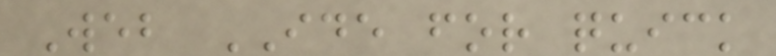Web IDE for quick
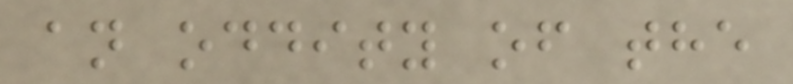an oddity of the
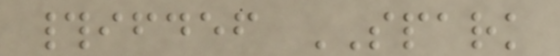#ifdef SPARK
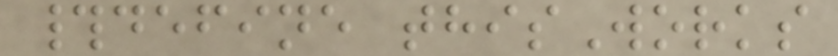#define thisWorks
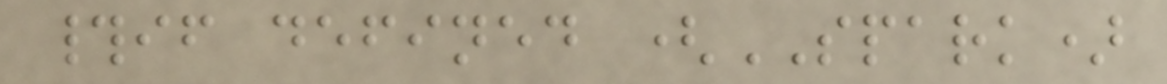#if defined (SPARK)
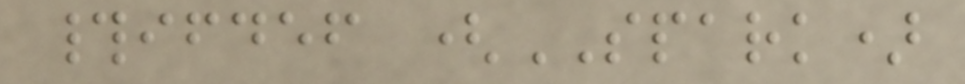#ifdef (SPARK)
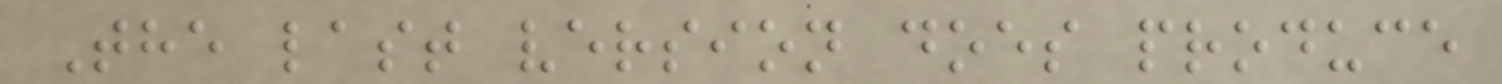The last version does produce
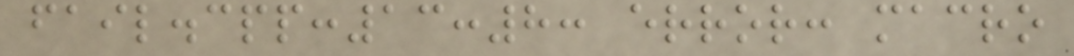fail.cpp:13:8: error: macro
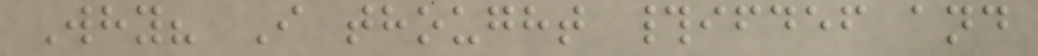Why? I thought #ifdef and
